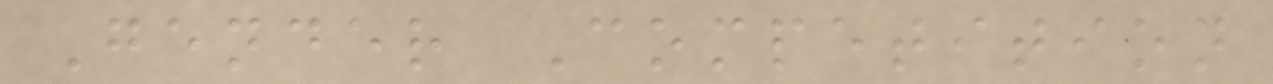Gender Competition
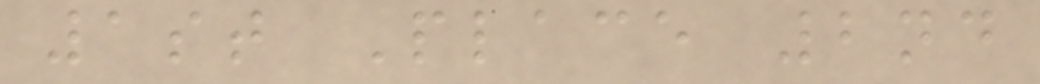1st Place 2nd
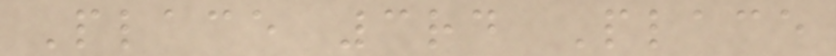Place 3rd Place
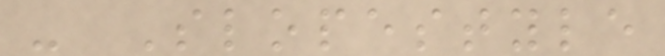- Slopestyle
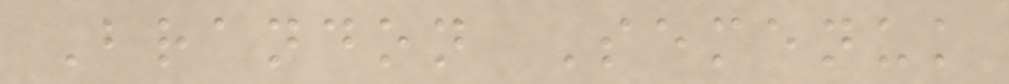Brandon Semenuk
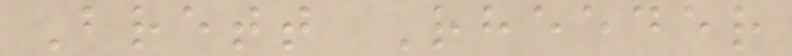Brett Rheeder
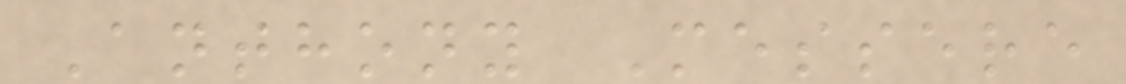Anthony Messere
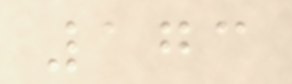173
